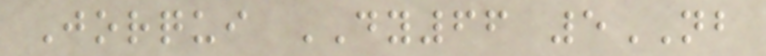Jorqui DY66 5NB
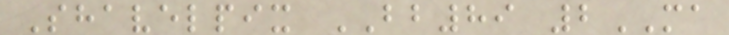Shavelpix BB89 2MA
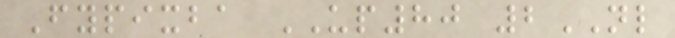Fypixba UP80 2NL
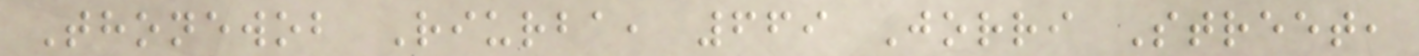Thonewob Riurba, 669 Jorri Street,
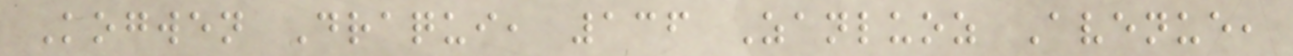Kogwen Draqui, 136 Zanluoz Avenue,
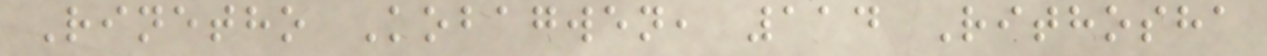Rinetho Kobagwen, 114 Rithosha
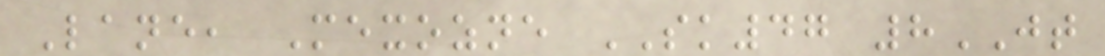Lane, Mexozne SK47 8JT
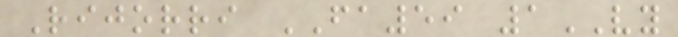Rijorri FA59 1VY
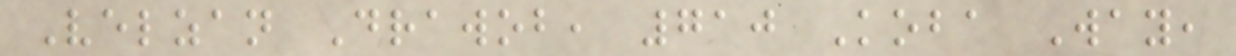Velzan Drawob, 710 Koba Way,
